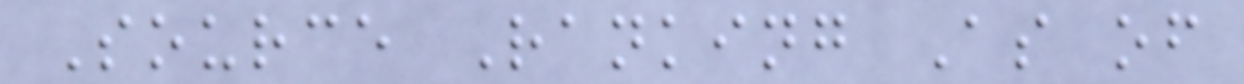Source Ranking As of
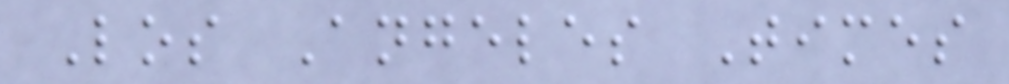Los Angeles Times
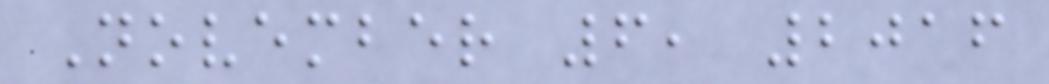November 6, 2016
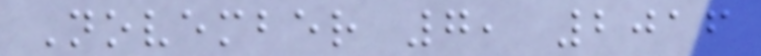November 7, 2016
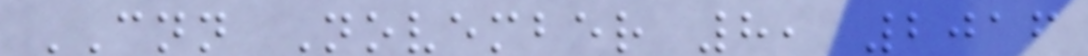CNN November 8, 2016
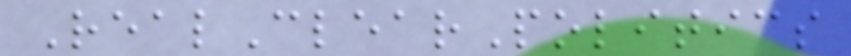RealClearPolitics
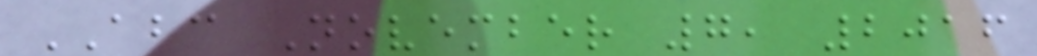ABC November 7, 2016
